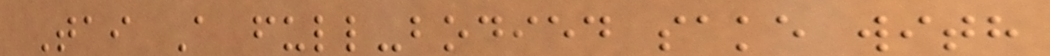Tai A full-bodied sake with
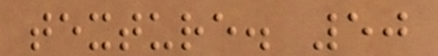texture. 50
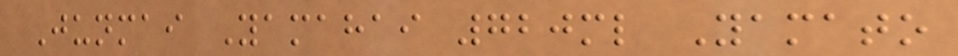Junmai Yamahai 720ml Yamato
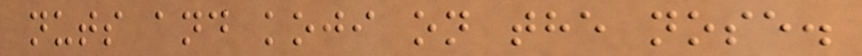nuts and koji on the nose.
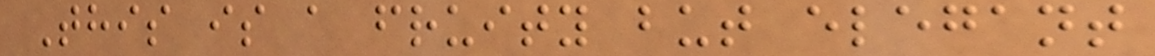This is a fruity but elegant
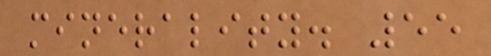minerality. 55
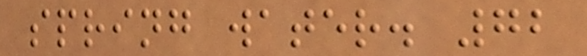spring water. 72
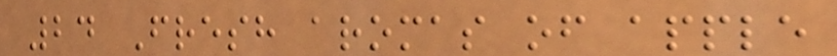24 Fresh aromas of apple
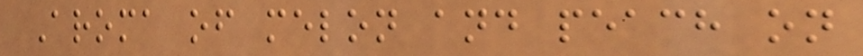Aroma of melon and peach on
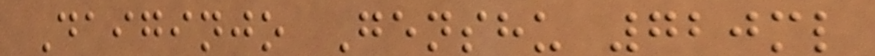Daiginjo Genshu 720ml
